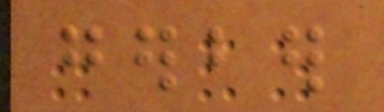gerber
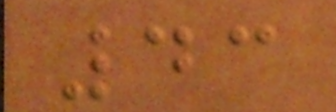43
